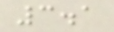3.1
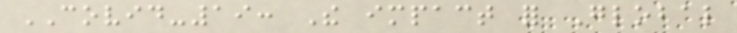COVID-19: The impact for Global
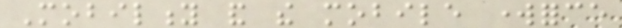Mobility and the mobile workforce
